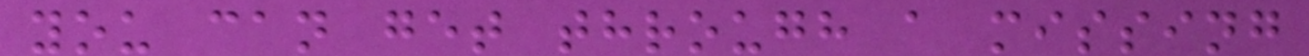you can get through a missing
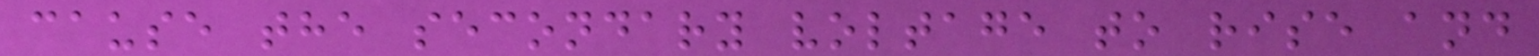cause the secondary voltage to rise and
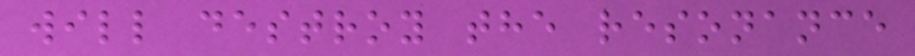will destroy the resonance
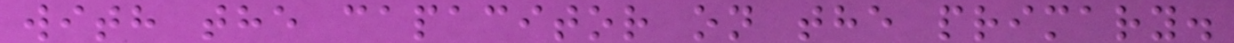with the capacitor on the primary.
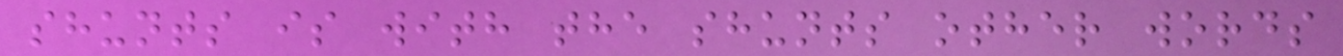shunts is with the shunts other words
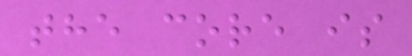the core is
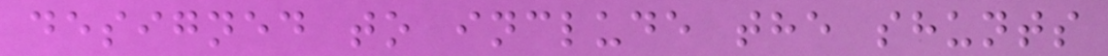designed to include the shunts
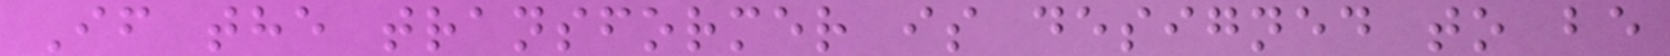If the transformer is designed to be
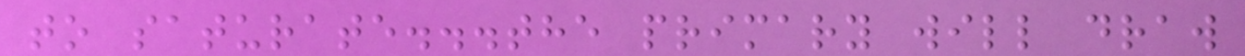to saturate...the primary will draw
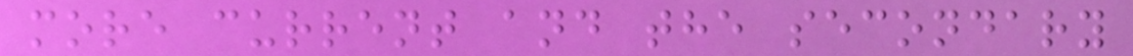more current and the secondary
